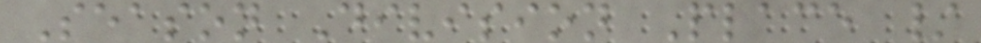Season Division Place /
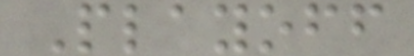Playoff
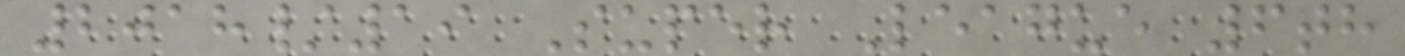2018/19 Super League 6th
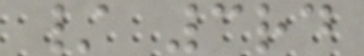/ 3rd
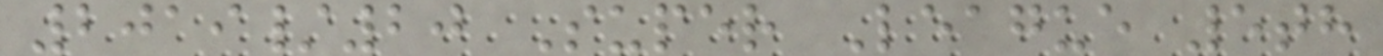2019/20 Super League 5th
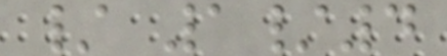/ 1/4
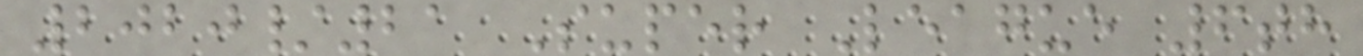2020/21 Super League 6th
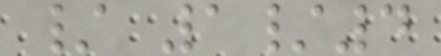/ 1/4
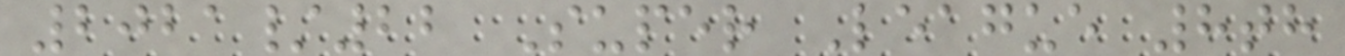2021/22 Super League 8th
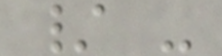/ -
